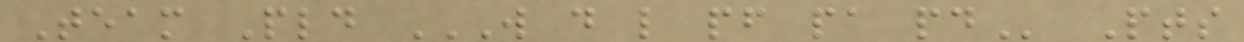Team Pld W D L PF PA PD Pts
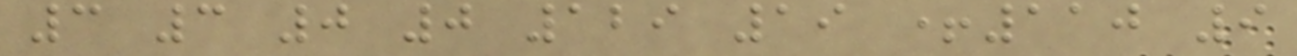3 3 0 0 129 19 +110 9
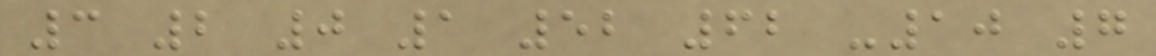3 2 0 1 52 62 -10 7
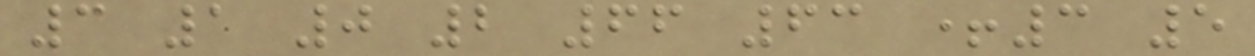3 1 0 2 66 63 +3 5
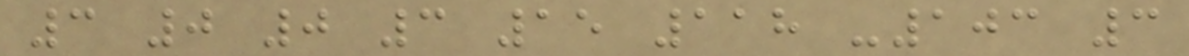3 0 0 3 15 118 -103 3
